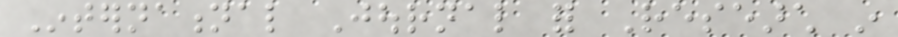International Journal for Research in
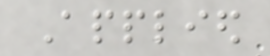Applied
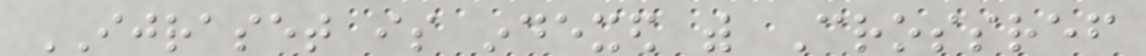IJRASET is indexed with Crossref
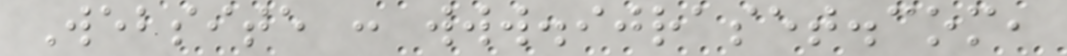Website : www.ijraset.com,
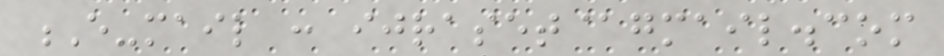E-mail : ijraset@gmail.com
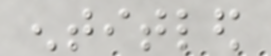entitled
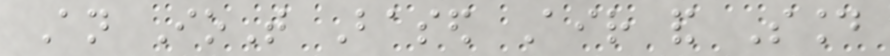An IoT Based Air and Sound
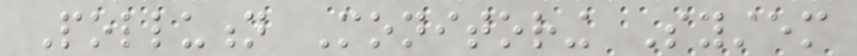Pollution Monitoring System
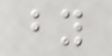by
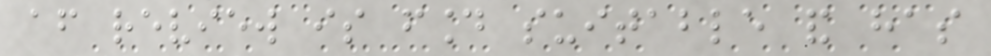after review is found suitable and has
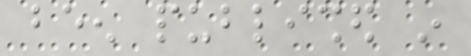been published in
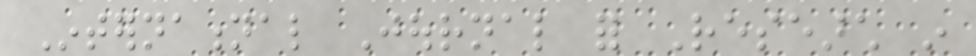International Journal for Research in
